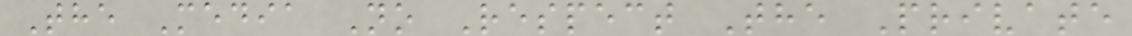The Media No Respect The Private
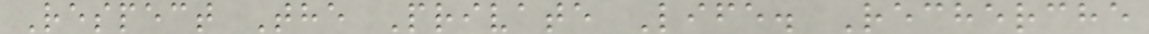Respect The Private Life. Recherche
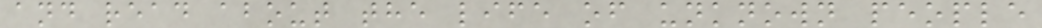and read about the life of unknown people
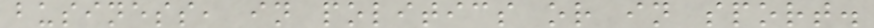business, in politics or in sport.
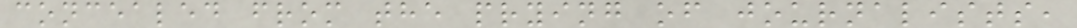concealed from the prying of journalists,
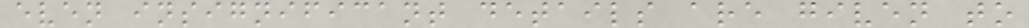even insignificant details are given to
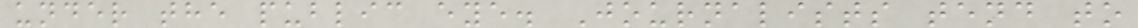under the public eye. Journalists tend to
